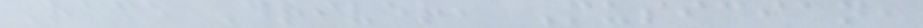Race Driver, Musician,
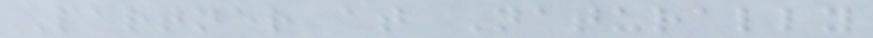Partner at Naturally
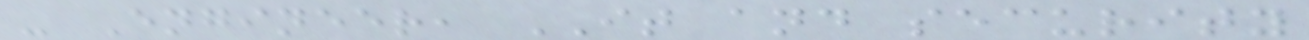- Engineer, IT and security
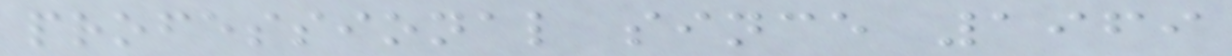professional since 1969
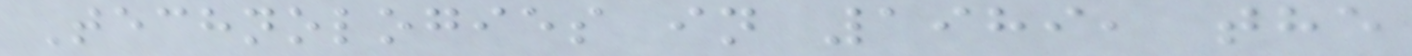Technologies in 1989, the
